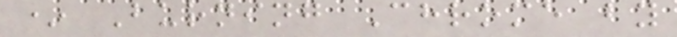* Burning Chrome by
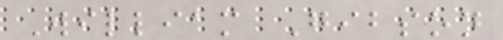William Gibson
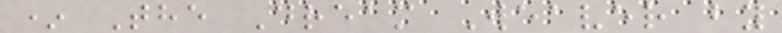* The Dream Weaver by
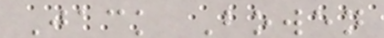Jack Bowen
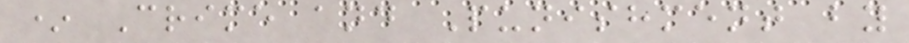* Crime and Punishment by
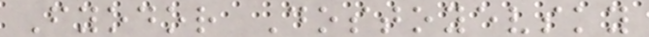Fyodor Dostoyevsky
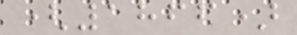(1866)
